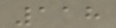118
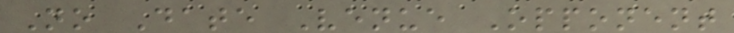No Date Venue Opponent
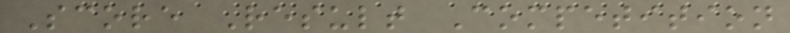Score Result Competition
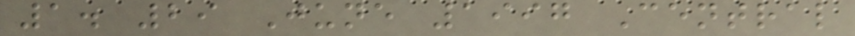1. 29 June 1997 Central
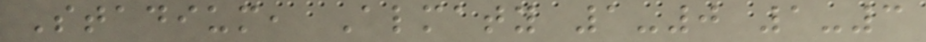Stadium, Almaty 1-0 1-3
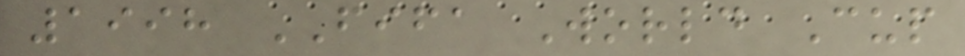1998 FIFA World Cup
